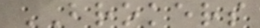BROKERS
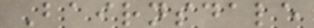Bairnsdale
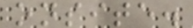onsite.
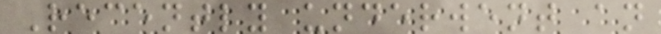Recently underwent an
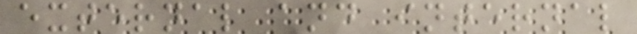external and internal
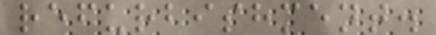refurbishment.
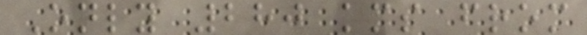Only 280 kms from
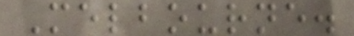Melbourne.
